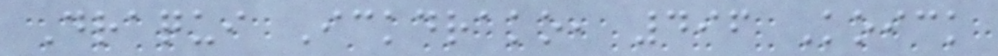Draqui Ickdrako, 496 Koick
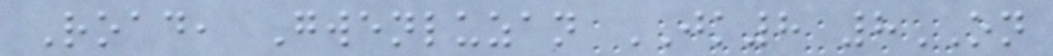Road, Gwenluzan JK8 8ON
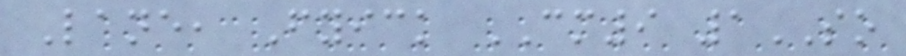Lane, Fyick CM9 1SO
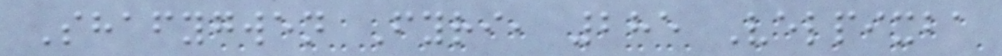Shafygwen Fyri, 285 Velpixba
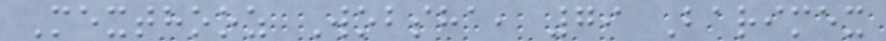Mexthooz Wobsha, 79 Barimex
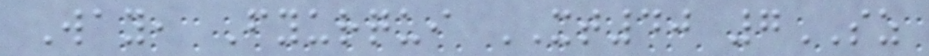Way, Fyurqui XT40 7SZ
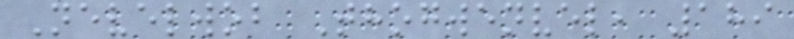Nevelwob Thogwenvel, 189
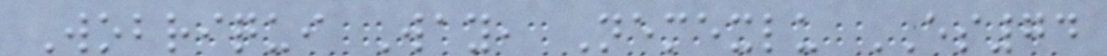Wobriqui Way, Nemexlu ES74
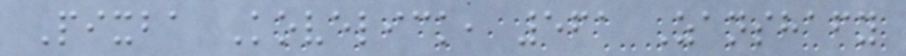Pixba Kovelick, 561 Zanshafy
